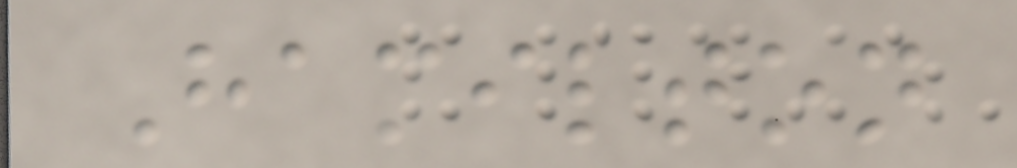Hamilton
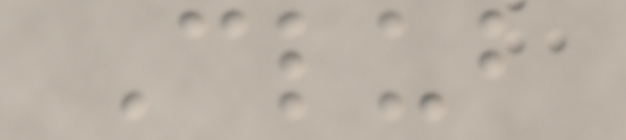Club
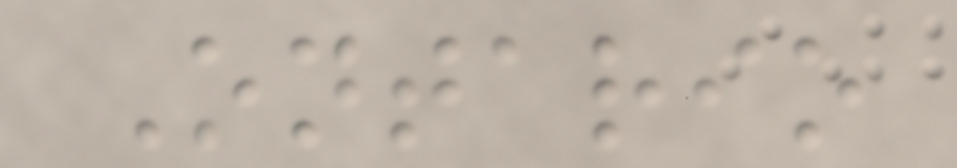Ontario
